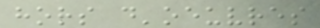hors d'oeuvres
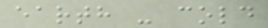earth - cold
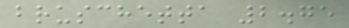bruschetta 2.75
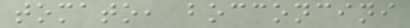tomato, bocconcini
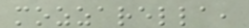mozzarella,
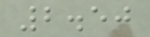2.50
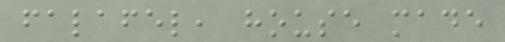falafel, house made
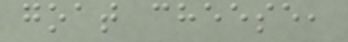goat cheese,
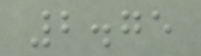2.75
